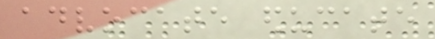advocate educate
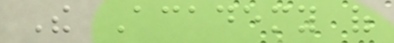The Academy of
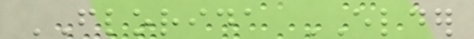FLORIDA ELDER
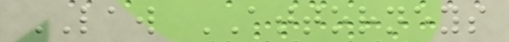LAW ATTORNEYS
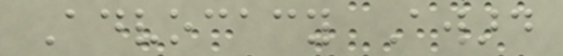Advocacy Award
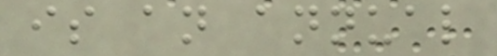is an annual
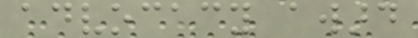advocacy award
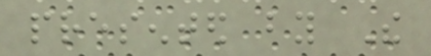presented by The
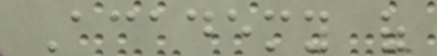Academy of
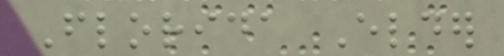Florida Elder
